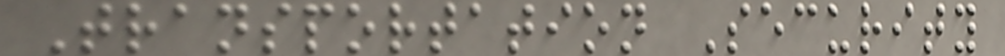Transportation Security
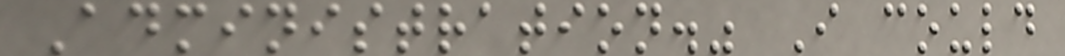Administration." I could
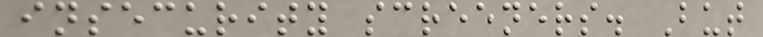insecurity screeners. But
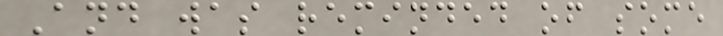And was reminded of some
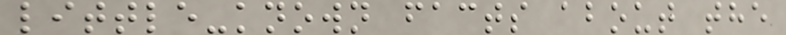little-known facts about the
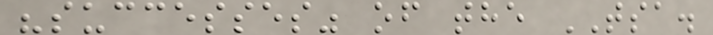"successes" of the TSA.
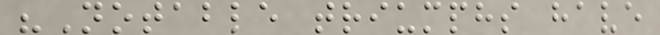"Notable triumphs have
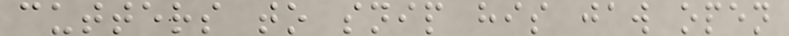cutters to snip his jaw open
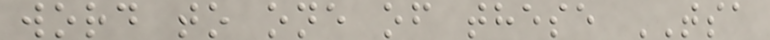word to one of these TSA
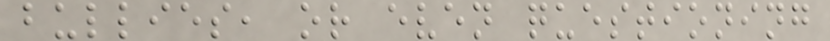bullies, or even questioning
